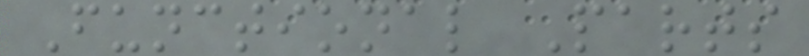Functional Parts
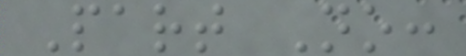Part No:
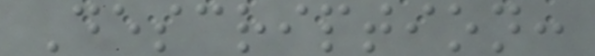Description:
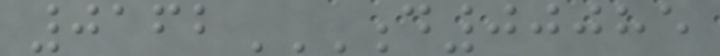0162D00085
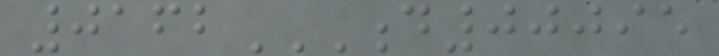0162D00095
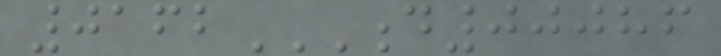0162D00086
